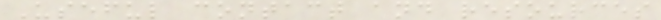Useful contact and resources
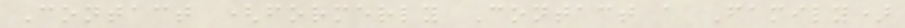Contact (formerly Contact a Family)
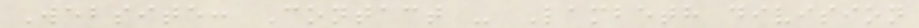Website: Contact - Lambeth division
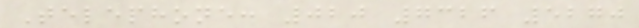Telephone: 020 7326 5270
